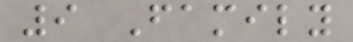9 Family
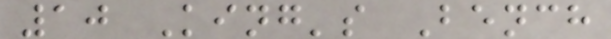10 King's Bench
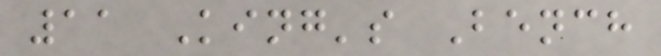11 King's Bench
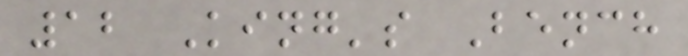12 King's Bench
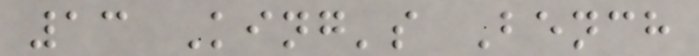13 King's Bench
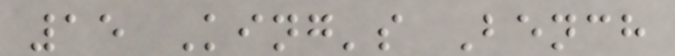15 King's Bench
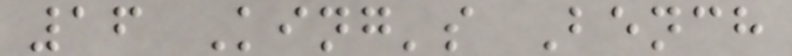16 King's Bench
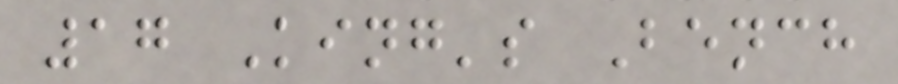17 King's Bench
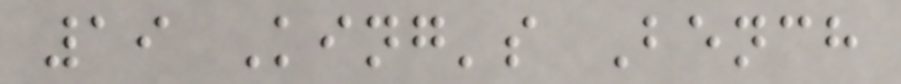19 King's Bench
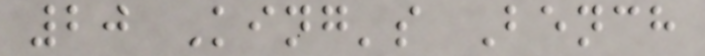20 King's Bench
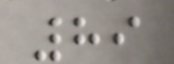89
